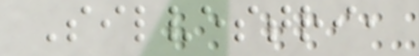Silvestri,
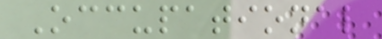Occupational
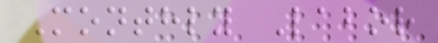Monthly Labor
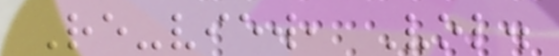Re-view, Vol.
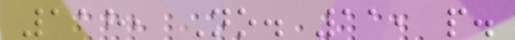118, No. 11, p.
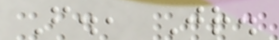F., Jr.
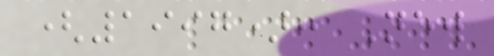(1997): New
